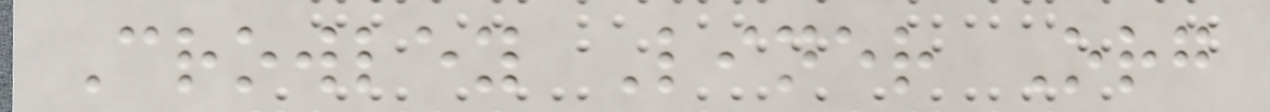Crowley Liner Org
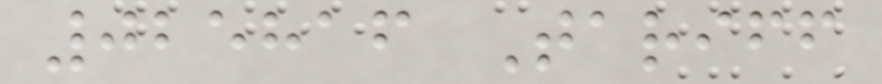025816 Tariff
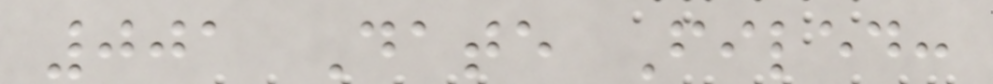001 Date Filed:
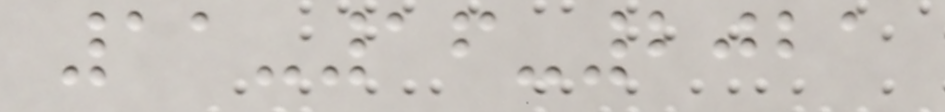11-16-2021
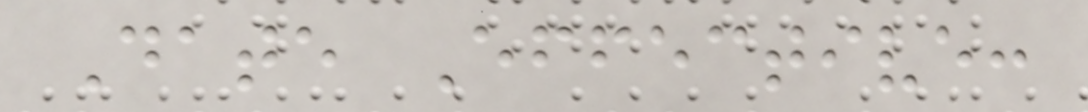Date Effective:
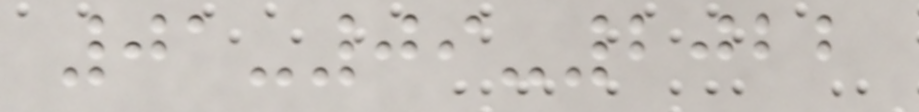01-09-2022
